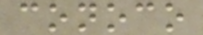conoco
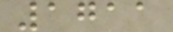1711
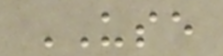USE
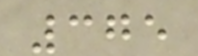375
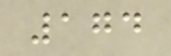174
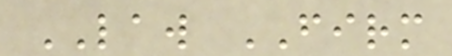LAW FIRM
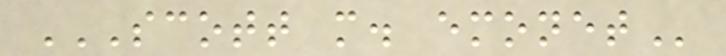SCOTT M. EMONET
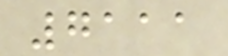7111
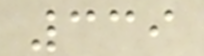339
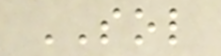SOL
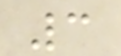3
